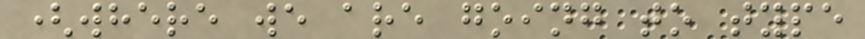(where we are going to type
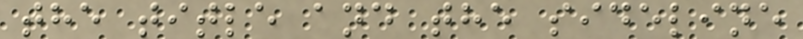the title and the sideline
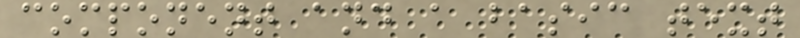component and a basic text
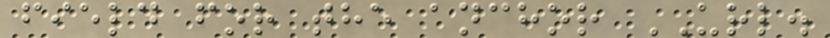field for the anchor URL.
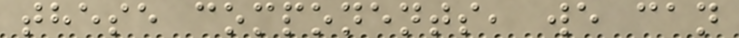these components, we can
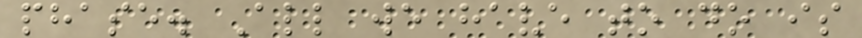phase. All we have to do is
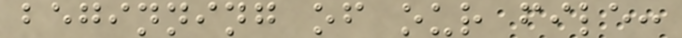beginning of our file:
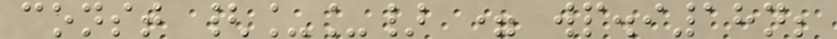const {__} = wp.i18n;
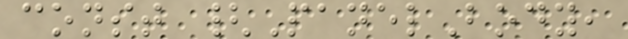const {PanelBody,
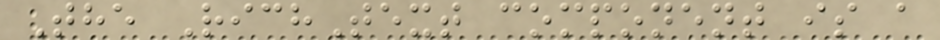The RichText component is a
